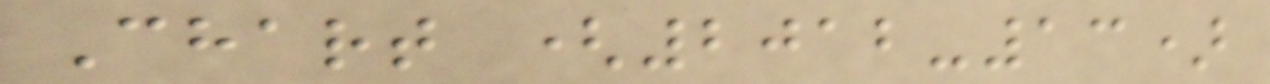Chart (2012-13)
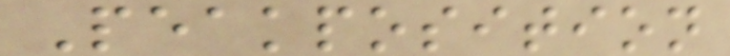Peakposition
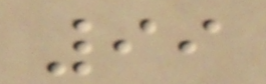99
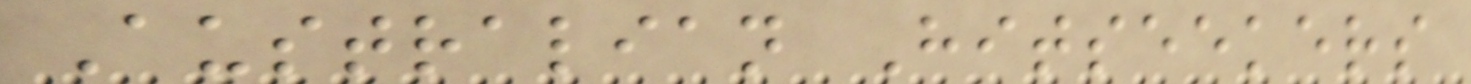Australian Hitseekers
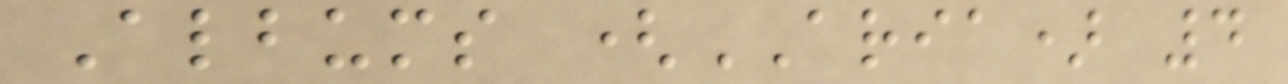Albums (ARIA) 4
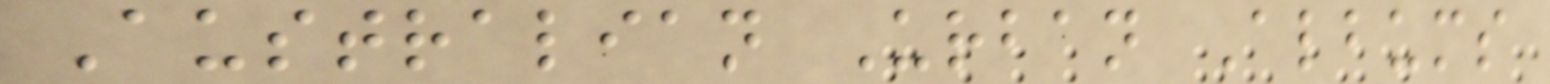Australian Urban Albums
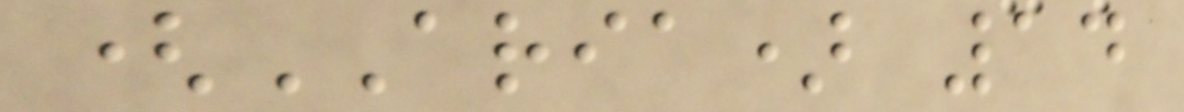(ARIA) 14
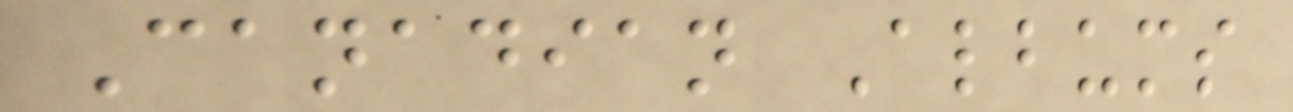Canadian Albums
